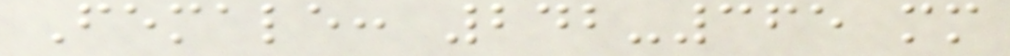Female: 242-365 mm
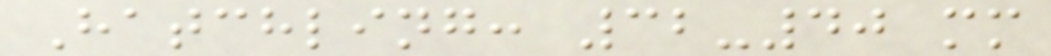Hatchling: 32-40 mm
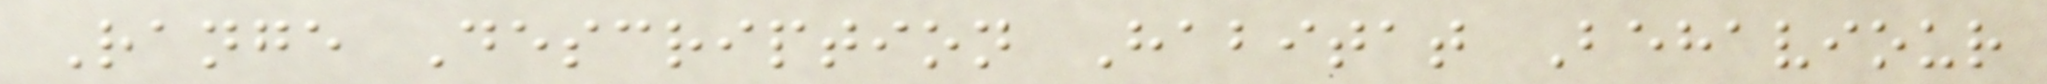Range Description Habitat Behaviour
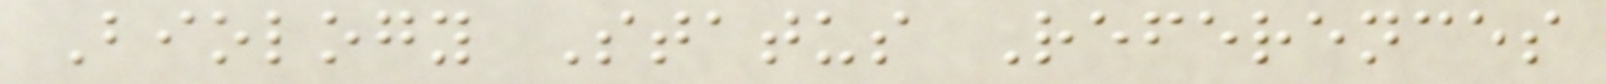Biology Status References
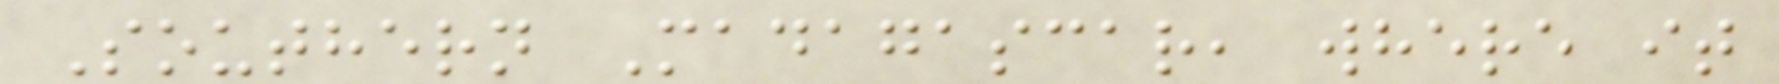Southern Madagascar, where it
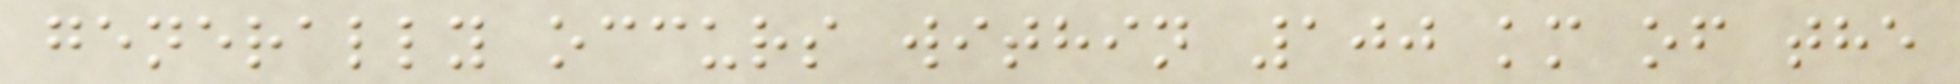generally occurs within 100 km of the
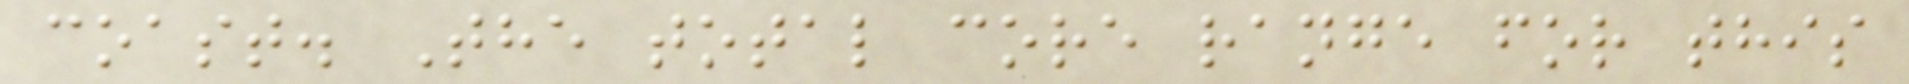coast. The total core range for this
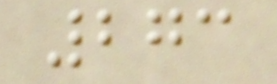273
